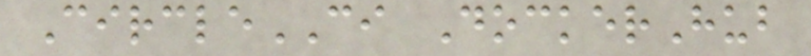CircleCI DockerHub
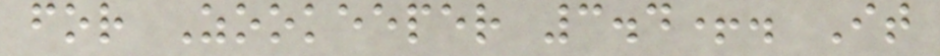for Zookeeper 3.4+. It
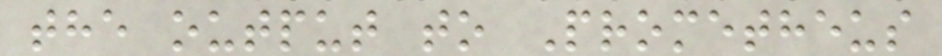the output to Prometheus
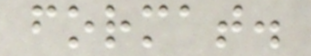format.
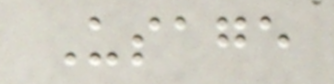Usage
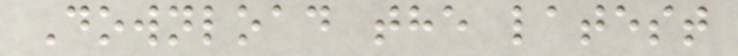Download the latest
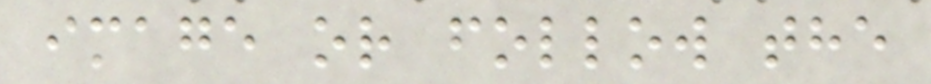image or follow the
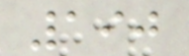190
